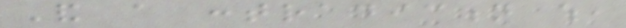And a contradiction which,
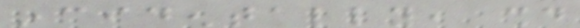incidentally, should
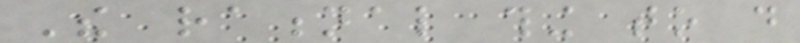The rational thing to do
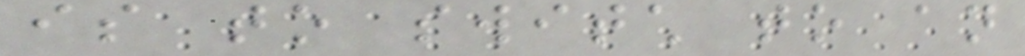is to switch to an
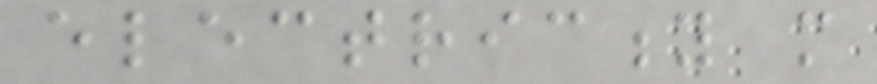electricity more
